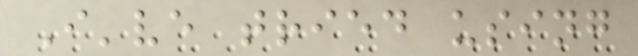I've tried using
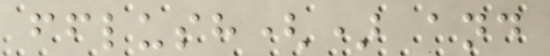fflush() and
